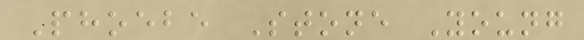Phoebe Stone Young
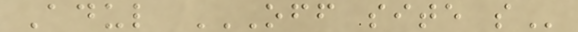Adul OFF SITE S
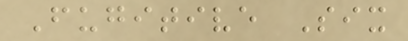Fugitive Six
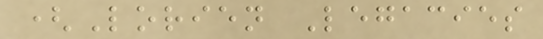(Lorien Legacies
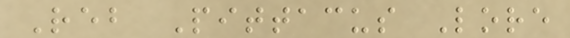Reb Pittacus Lore
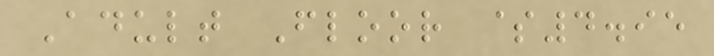Adult Floor $4.95
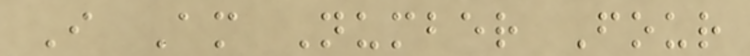I Am Number Four
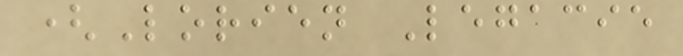(Lorien Legacie
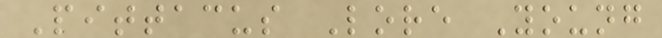Pittacus Lore Young
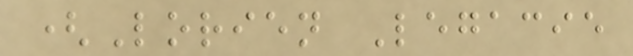(Lorien Legacie
